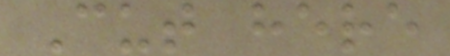Cut here
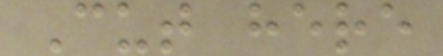Cut here
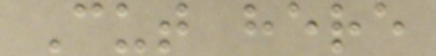Cut here
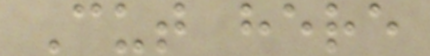Cut here
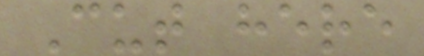Cut here
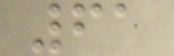61
